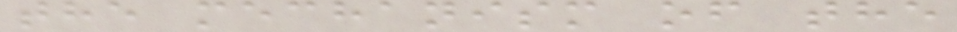the mechanism of the
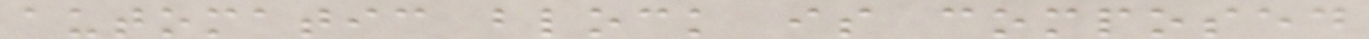automatic block is composed
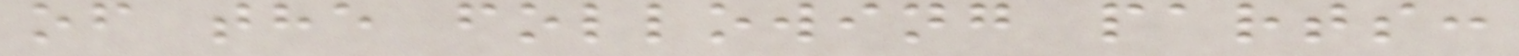of the following parts:
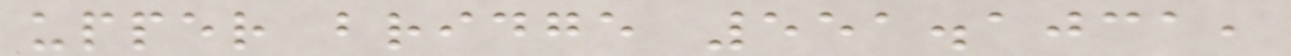upper bridge 551.1031,
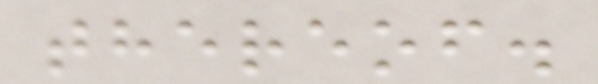thereof.
